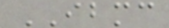IBMC
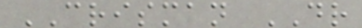CRISMAN DR
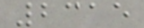2315
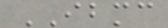IBMC
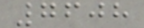7608
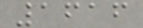1616
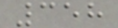358
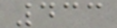433
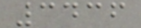3436
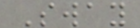Sway
